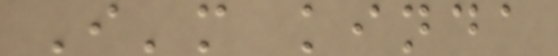I'm kinda
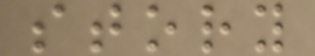story
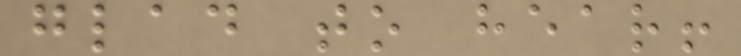glad to hear!
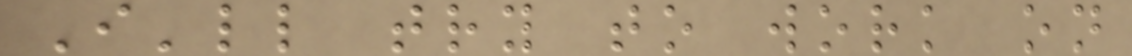I'll try to work on
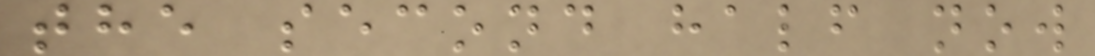the second half now
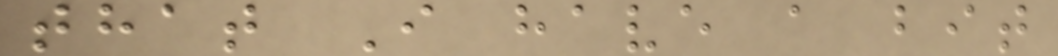that I have a bit
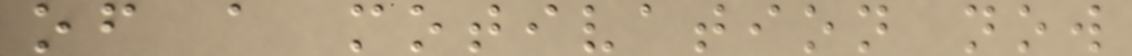of a motivation now
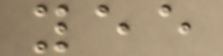yee
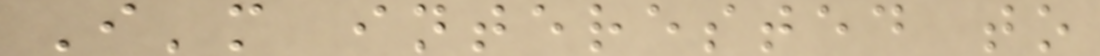I'm interested to
